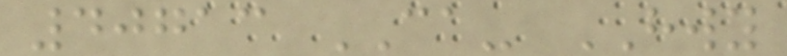40713 CA- HWY
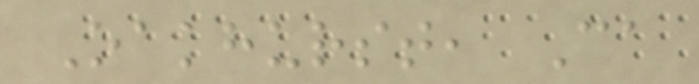Oakhurst, Ca
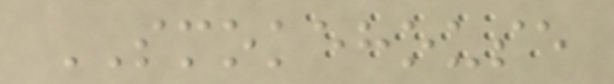SMOKEHOUSE
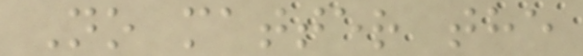No matter the
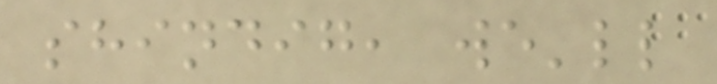shindig, we'll
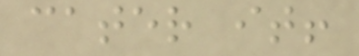cater it!
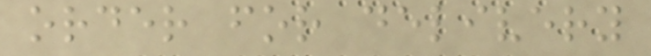order for delivery
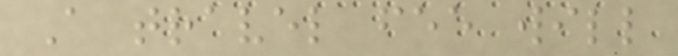A travel fee will
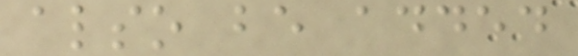also be added
